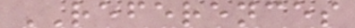REFERENCES
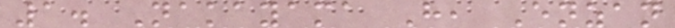1. Nakayama H, Enzan
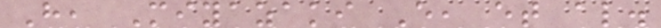H, Miyazaki E, et al.
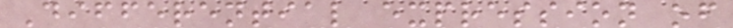Differential expression of
